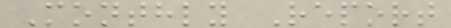Monthly Report
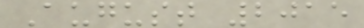August 2015
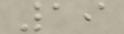19
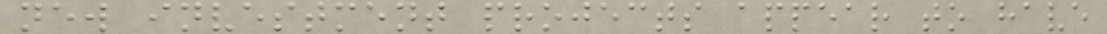new investment projects appear to have
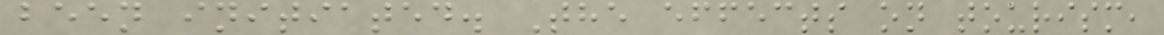been initiated. The effects on tourism,
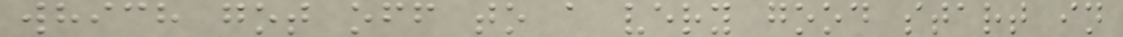which got off to a very good start in
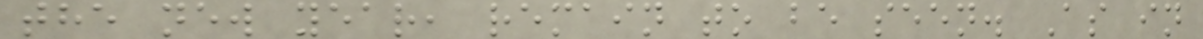the new year, remain to be seen. As in
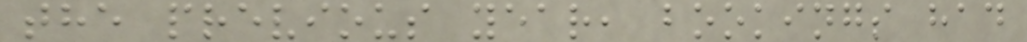the previous year, bookings had
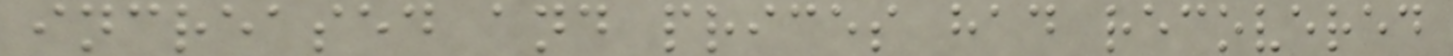increased and prices had recovered
